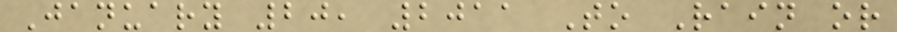January 20, 2011 To Rain or
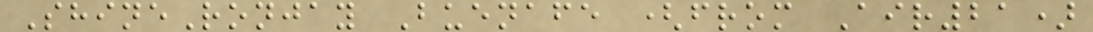ShineRonjay Buenafe (from Air21)
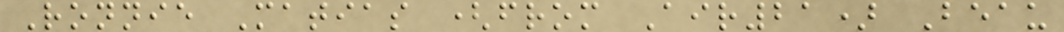Ronnie Matias (from Air21) Beau
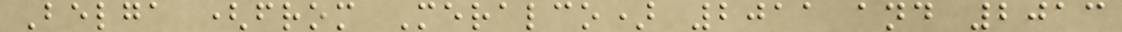Belga (from Meralco) 2011 and 2013
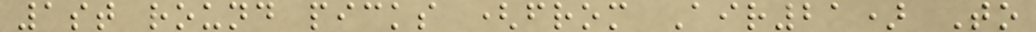1st round picks (from Air21) To
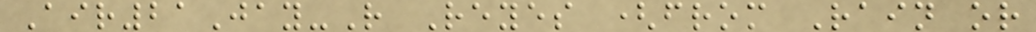Air21Jay-R Reyes (from Rain or
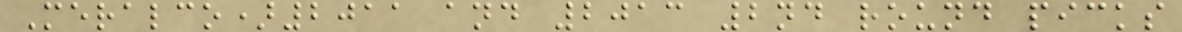Meralco)2011 and 2013 2nd round picks
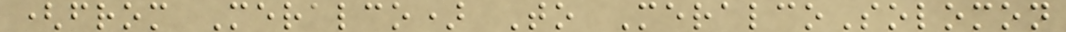(from Meralco) To MeralcoSolomon
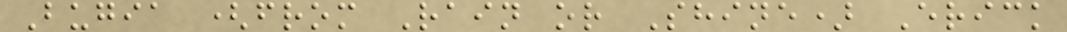Bugia (from Rain or Shine) Erick
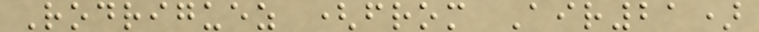Rodriguez (from Air21)
